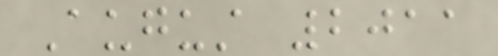August 2011
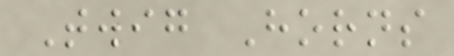Twig Horns
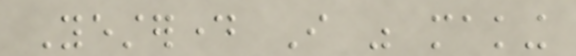Yesterday I was making
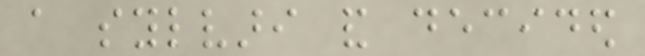a sylvari and decided
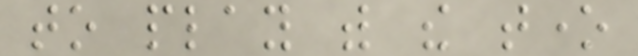to play with the tone
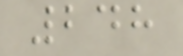248
